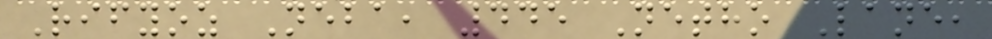Rifyoz Neba, 445 Netho Lane,
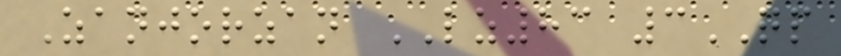Zanjorzan LZ83 3QP
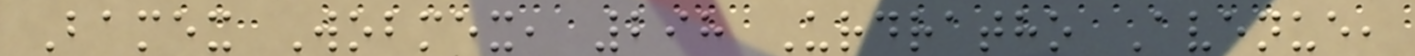Bamex Wobmex, 298 Urdratho Avenue,
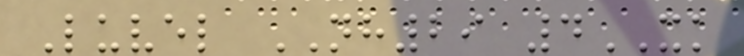Luvel NH29 4XK
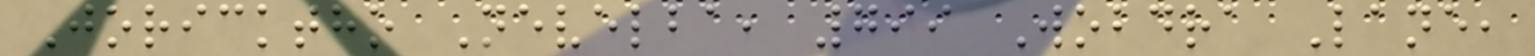Joricktho Nevelba, 799 Wobdra Lane,
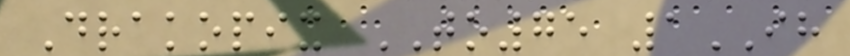Drakopix TO75 1IH
